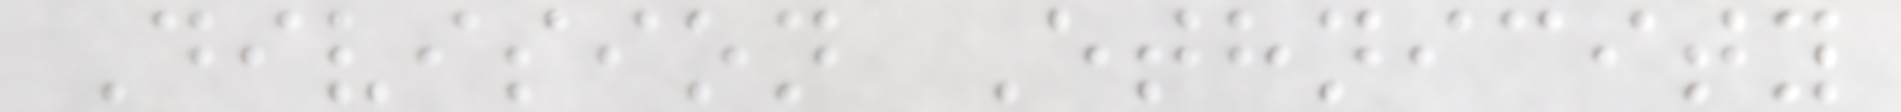Division Ethnicity
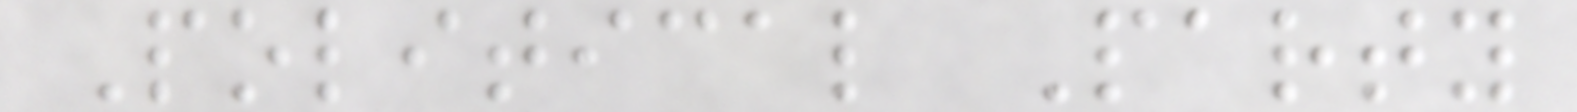Political Party
